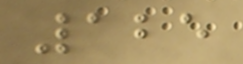125
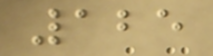125
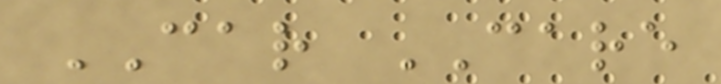CAR CARE
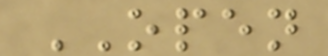OPEN
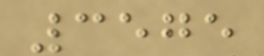3575
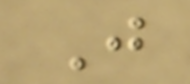J
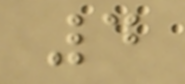4
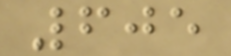605
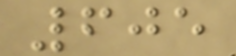605
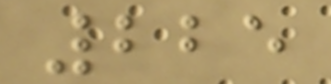225
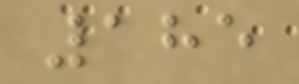185
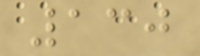130
